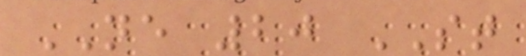NE 20 ST
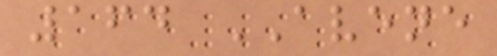164 AVENE
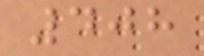408
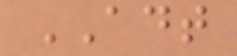ADT
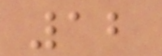12
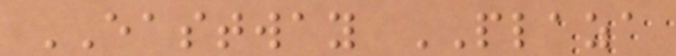EASTWAY PLAZA
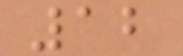12
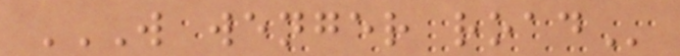W WENGER ROAD
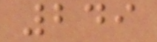249
